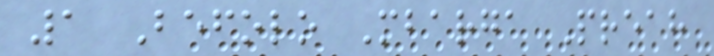1 Befolo Mbarga Preah
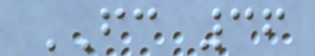FC 36
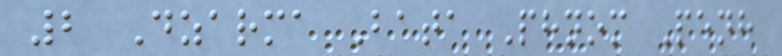2 Dzarma Bata Phnom Penh
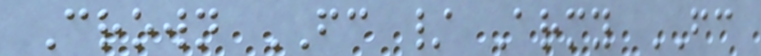Crown FC / Army FC
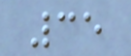35
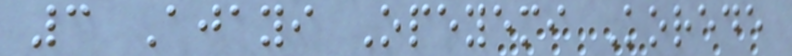3 Ajayi Opeyemi Korede
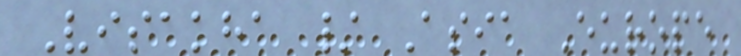Visakha / Asia Europe
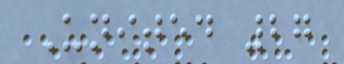United 27
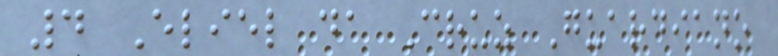4 Eliel da Cruz Guardiano
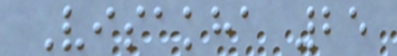Visakha 25
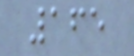165
